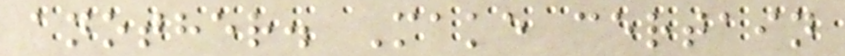another. Make certain
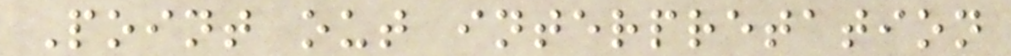Point out interpretation
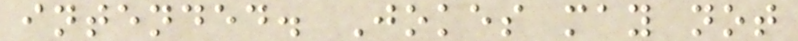intended. Jokes may not
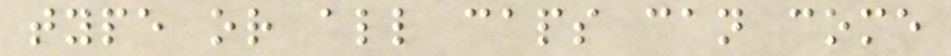type or all caps can come
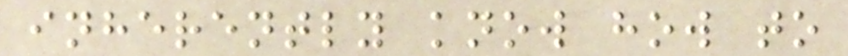inherently know how to
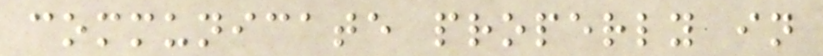communicate properly in
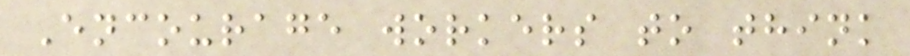Encourage workers to think
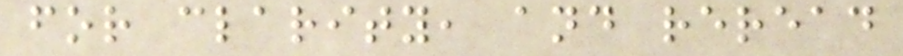for clarity, and reread
